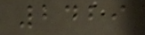2429
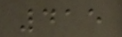415
